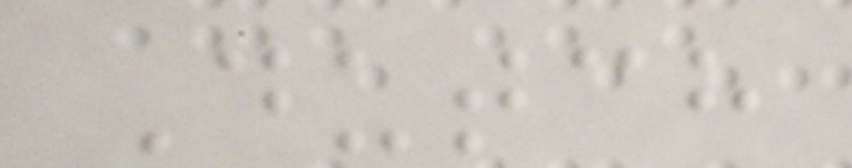Dutch
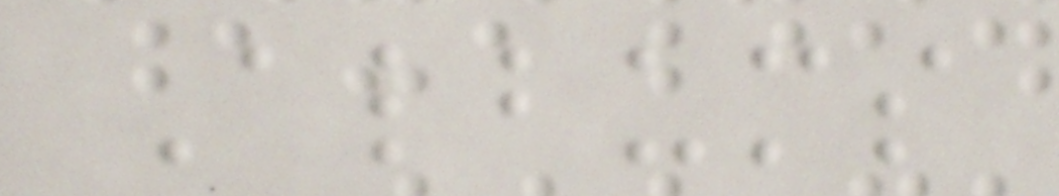Albums
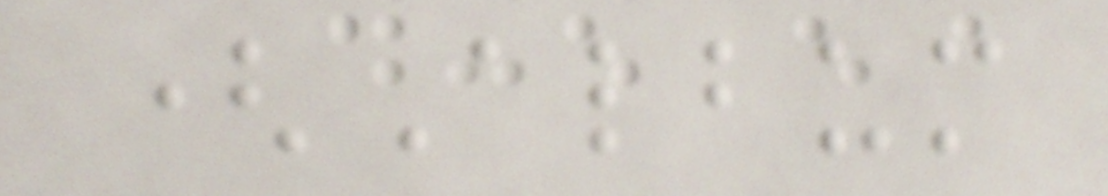(Album
